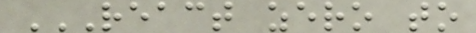REACT ZERO TO
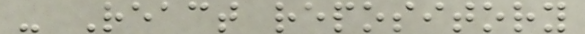- React repository
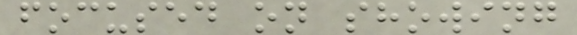focused on showing
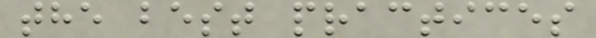the best practices
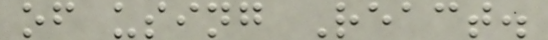of using React.
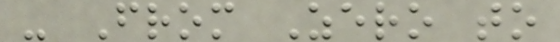- From Zero to
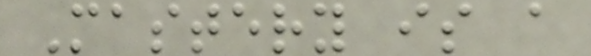Mastery is a
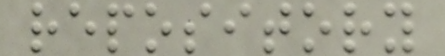repository
